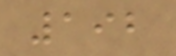192
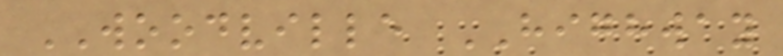WOODVILLE HIGHWAY
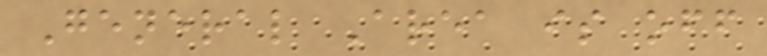General Area is off
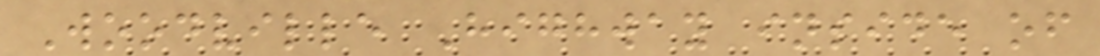Woodville Highway inside of
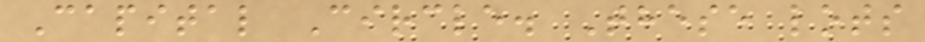Capital Circle. These lots
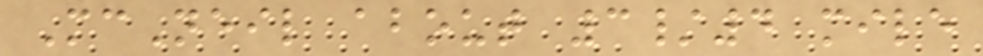McNeil about 3/4 mile
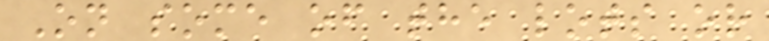On some of the lots or
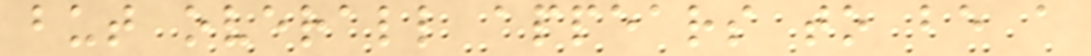but overall appears to be a
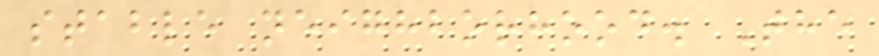stable neighborhood. The
